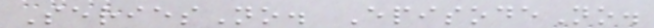SeriesNo. EpisodeNo.
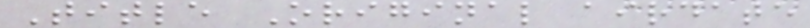Title Original airdate
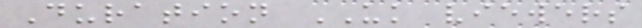Duration UK viewers
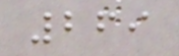269
